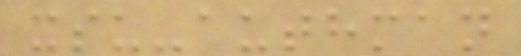xsu-authman
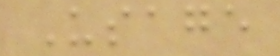Usage
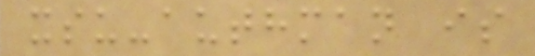xsu-authman is
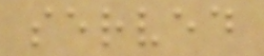served
